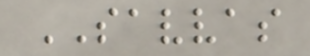SAVVAS
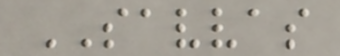SAVVAS
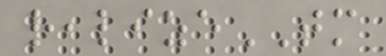realizeTM
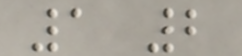1 2
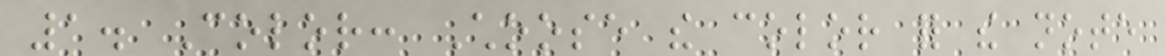1. Color: Choose the color for the note
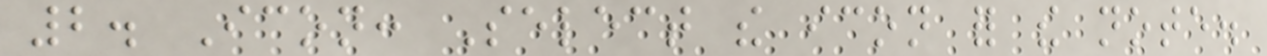2. Icon: Select the icon for the note.
